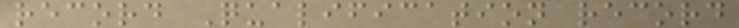record Qualification record
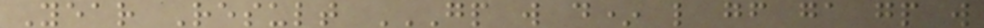Year Result GP W D* L GF GA GP W
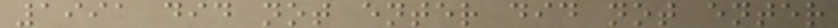1991 did not enter did not enter
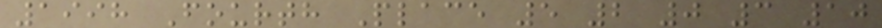1998 Fourth Place 5 2 0 3 10
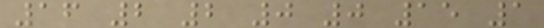16 2 2 0 0 15 1
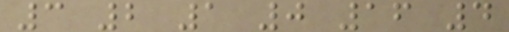3 2 1 0 16 4
